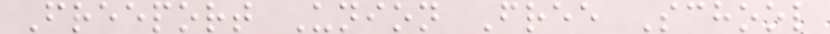Freeport Union Free School
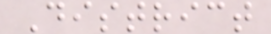District
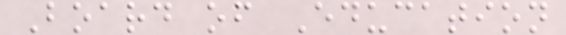Board of Education
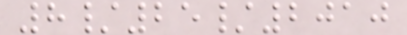8/25/2010
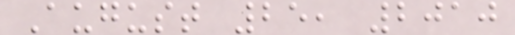August 25, 2010
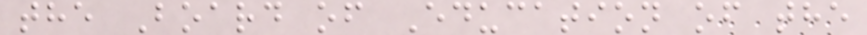the Board of Education of the
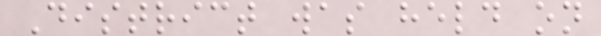District was held on
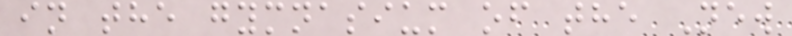in the gymnasium of the New
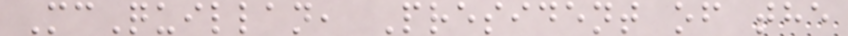McQuillan, President of the
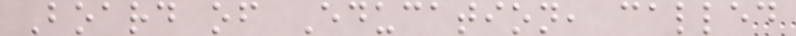Board of Education, called
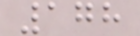178
